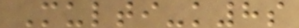Multi-k8s
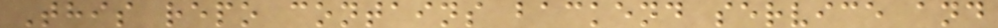This repo contains backend service and
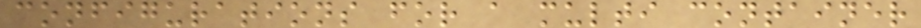configurations for a multi container
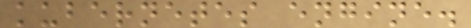kubernetes engine.
